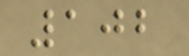102
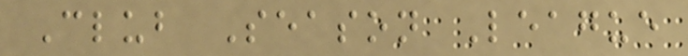Club Season League
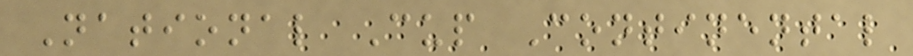National Cup Continental
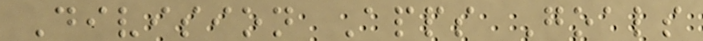Division Apps Goals
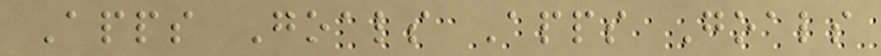Apps Goals Apps Goals
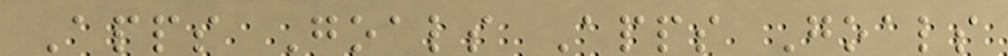Apps Goals Apps Goals
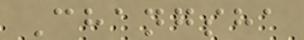Changsha
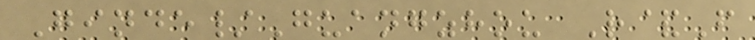Ginde/Guangzhou R&F
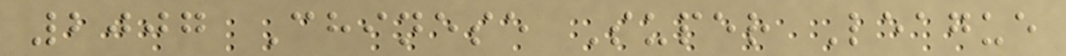2007 Chinese Super League
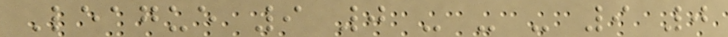League 9 0 - - - 9 0
